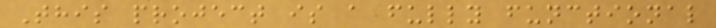This project is a fully functional
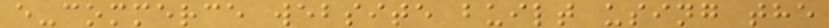e-commerce website built using the
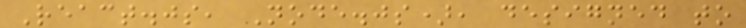React.js, Node.js), designed to
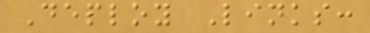Deploy Links:
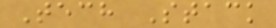Tech Stack
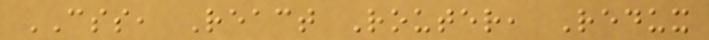CSS, React Router, Redux
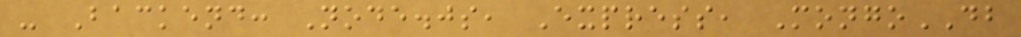- Backend: Node.js, Express, MongoDB
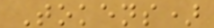Tokens)
